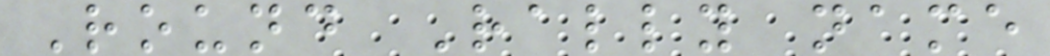Round Rally name
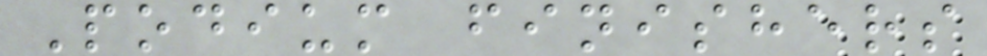Podium finishers
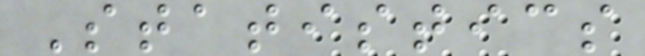Statistics
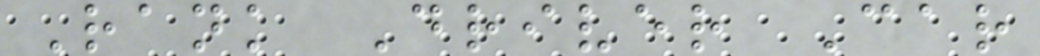Rank Driver Car
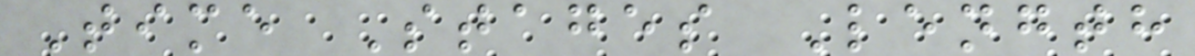Time Stages Length
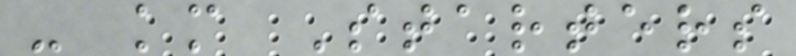- km Starters
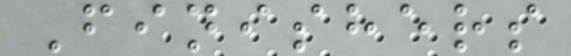Finishers
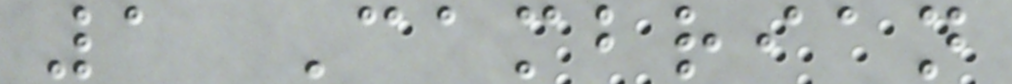1 Cambrian
